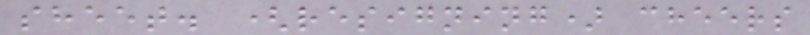sheet. (resigning) cheers
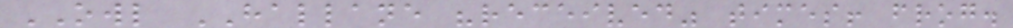OWL HALLANE "received" times! frog.
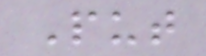Put
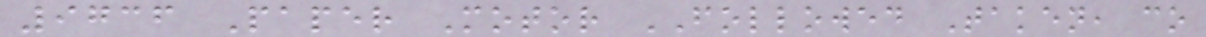9736 Paper Motor FOLLOWED Taken, co
